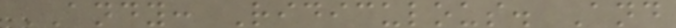ANDY: Ridiculous. And
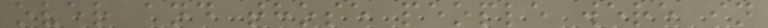over and those people were in
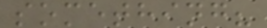something?
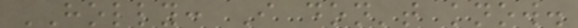HOLLY: I don't know.
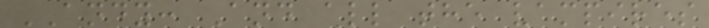ANDY: And all the vampires
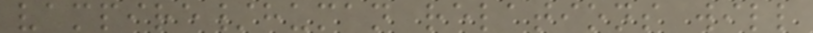vampire/human relations will
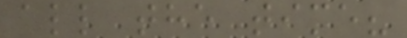all the time?
